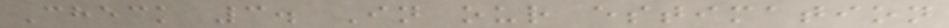Check 3. In our estimation
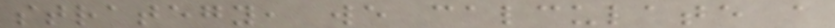strategy, we calculate a
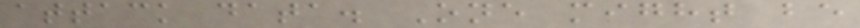attack data. One might be
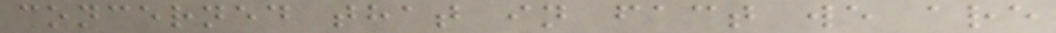concerned that in fact we are
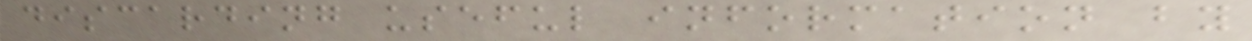discarding useful information by
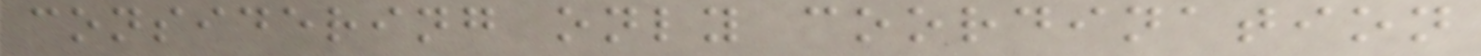considering only coordination
